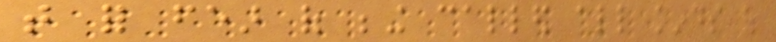that for fear of being called all kinds of
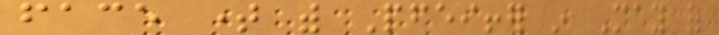face time with Pfeiffer in May of
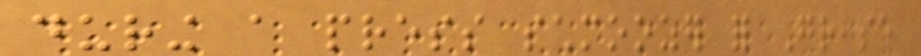during a press schmoozer for Grease
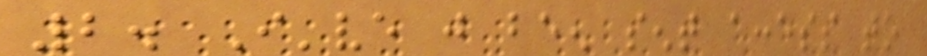2. I've just been sent access to
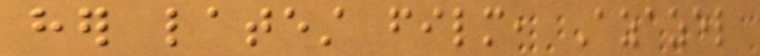her latest film, Azazel
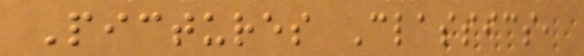Pictures Classics,
